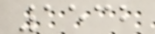1532
